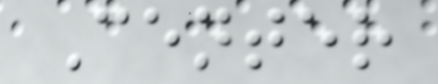Center
